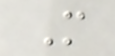M
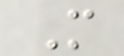M
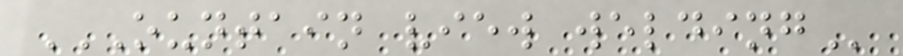OUNTAIN VIEW WELDING
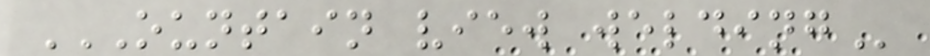OUNTAIN VIEW WELDING
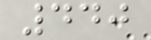440
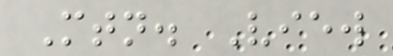Mtn. View
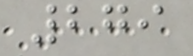279
